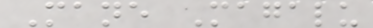Mane Magalu
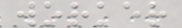worker
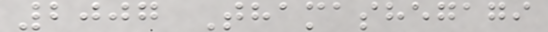2007 Thamashegagi
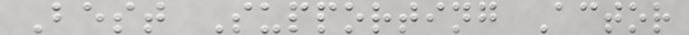Best Supporting Actor
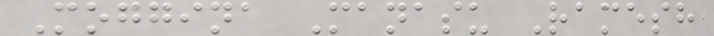Moggina Manasu Ramesh
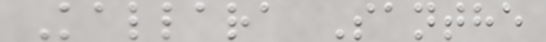Kallara Santhe
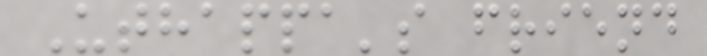Uthappa's friend
